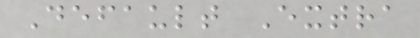Default Extra
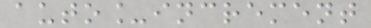auto_increment
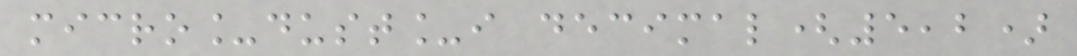micro_dust_i decimal(5,2)
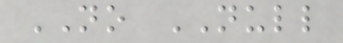NO NULL
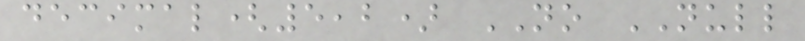decimal(5,2) NO NULL
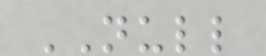NULL
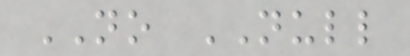NO NULL
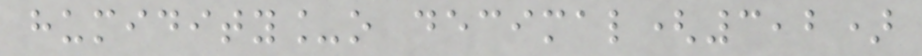humidity_o decimal(3,2)
